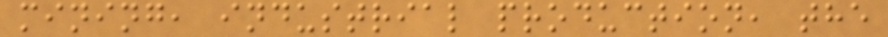mining, industrial production, the
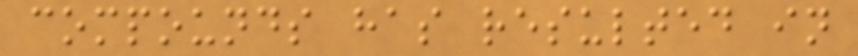compounds has resulted in
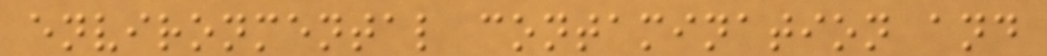environmental contamination and
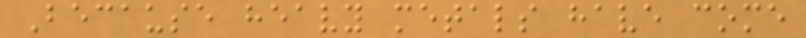Because heavy metals have come
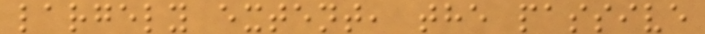largely extent, the passive
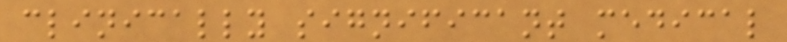clinically significant medical
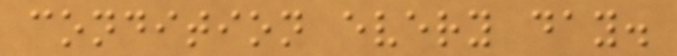condition every day.
